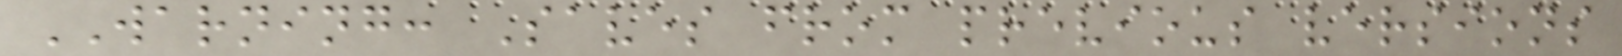WARNING: Saves from previous versions
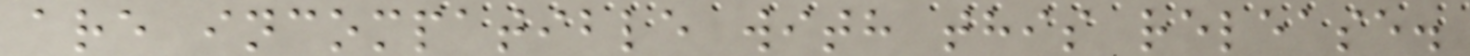are incompatible with this release.
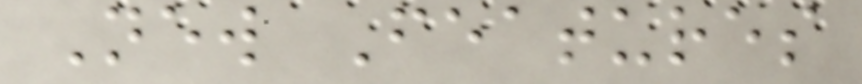New Features
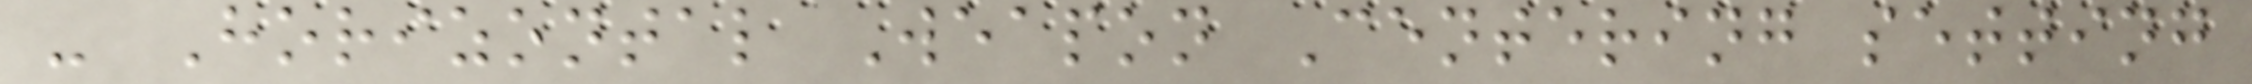- Horizontal Weapon Centering setting
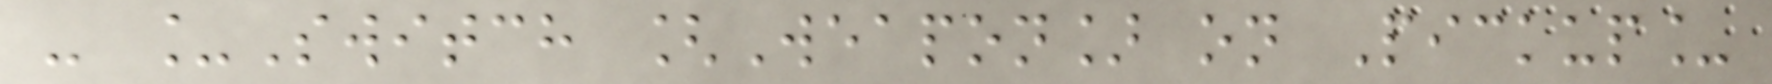- _Switch [Weapon] on Pickup_
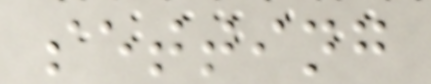setting
